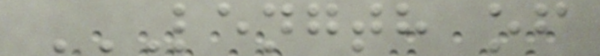LENGTH OF
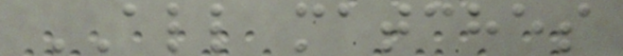ALL matches
